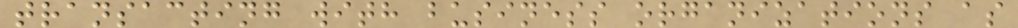transacting with business organizations as
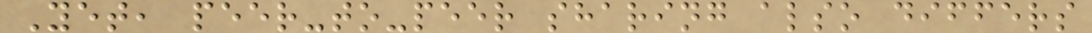Yet, peer-to-peer sharing also differs
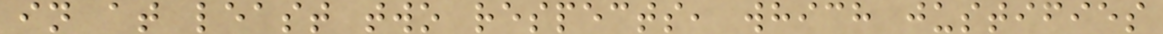in at least two respects, which justifies
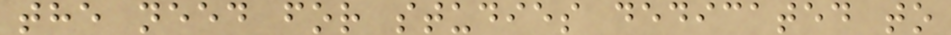the need for studies dedicated to
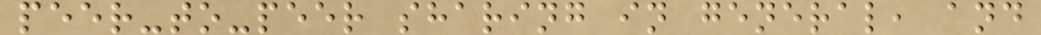peer-to-peer sharing in general, and
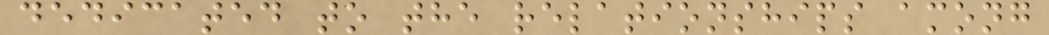dedicated to the relationships among
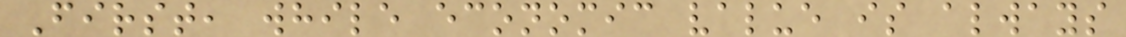First, while economic value is always
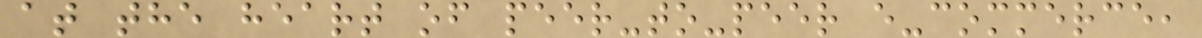at the heart of peer-to-peer e-commerce,
